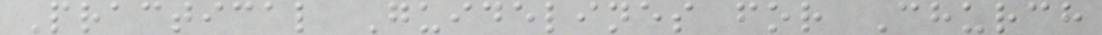Practical Guidelines for Church
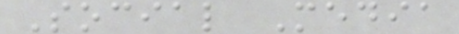Social Media
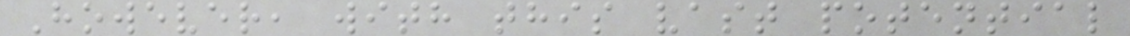However, with this vast potential
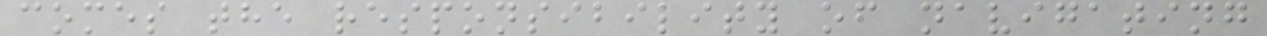comes the responsibility of navigating
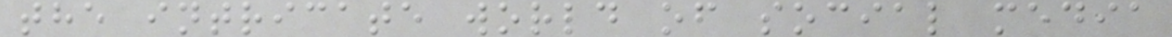the intricate world of social media
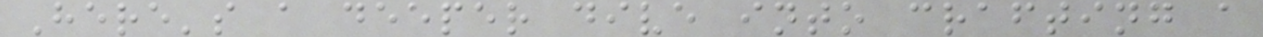Here's a deeper dive into crafting a
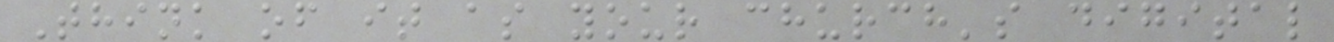Think of it as your church's digital
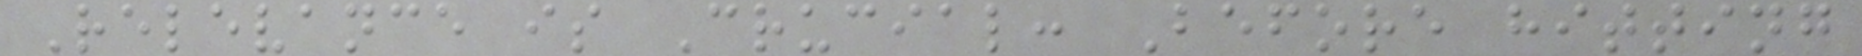Relevance is Crucial: Before hitting
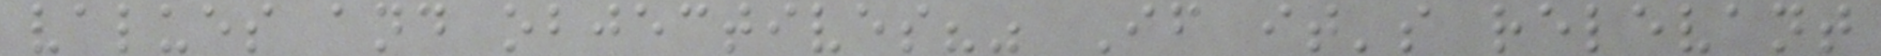values and objectives?" If it's relevant
